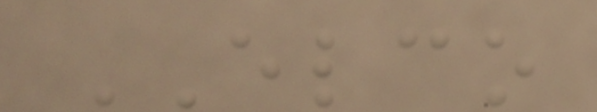ELCO
